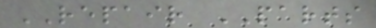REPAIR PARTS
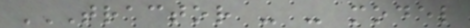TRACTOR - - MODEL
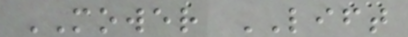MOWER LIFT
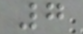7
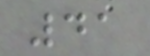41
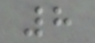8
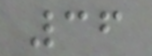36
